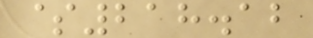$218.12
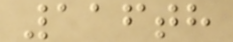116th
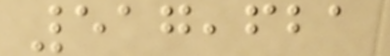517,621
